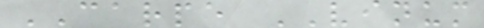CARPE VINUM
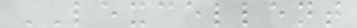LEXCELLENT
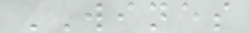WINES
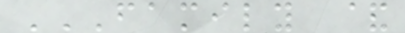FAMILY &
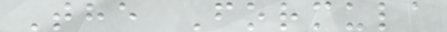The Formula
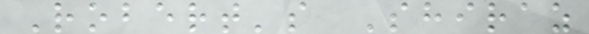Robert's Shiraz
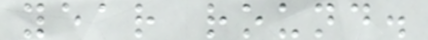year round.
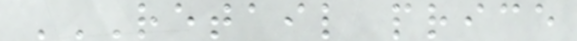RETAIL PRICE
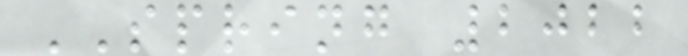SPRING 2022
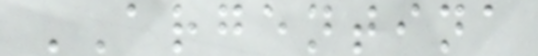ARGENTINA
